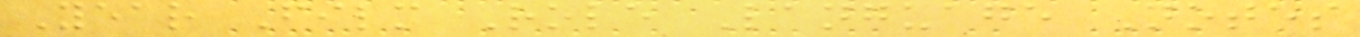Year Film Role Language Notes
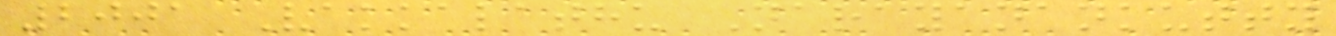2001 Vakkalathu Narayanankutty
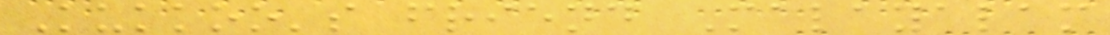Kukkoo's friend Malayalam
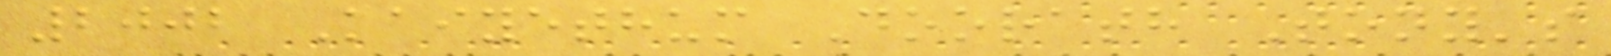2002 Kaiyethum Doorath Tony's
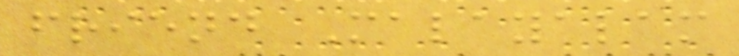friend Malayalam
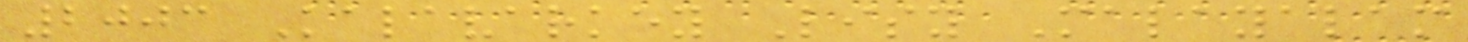2003 Kalavarkey Lisy Malayalam
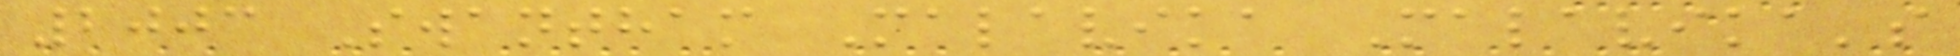2003 Swantham Malavika Malavika's
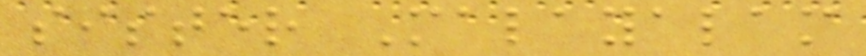sister Malayalam
